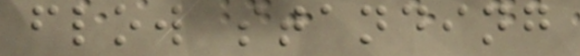flow standing
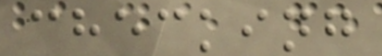checking
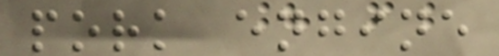pork engine
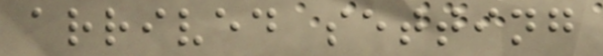arrived setting
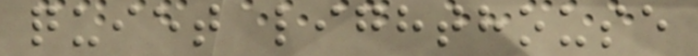quiet lighthouse
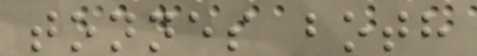tonnes both
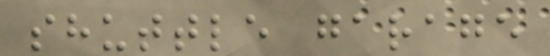shuttle garage
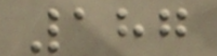187
